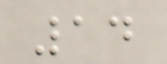14
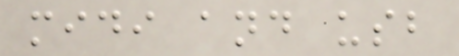midi and usb
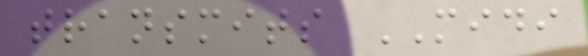transmits MIDI
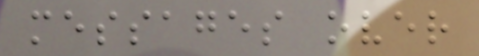messages over
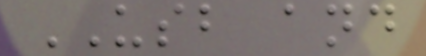USB and
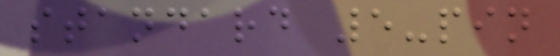standard 5-pin
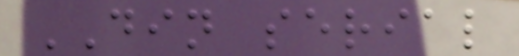DIN serial
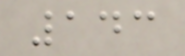143
